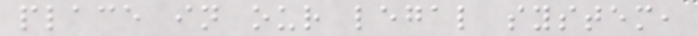place in our legal system,
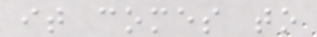it comes to
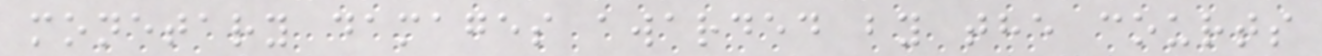monetary damages awarded by the courts
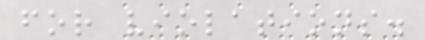for violations.
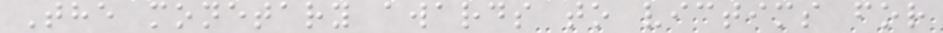The monetary awards to victims for
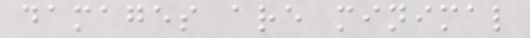damages are minimal
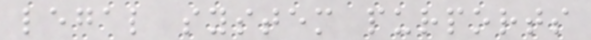legal system purports
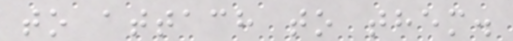to attach to them.
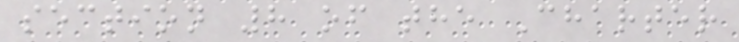section 8 of the Charter
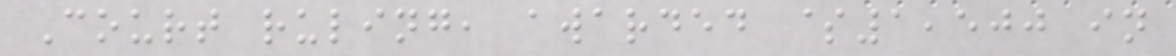Court ruling, awarded $1,500 in
